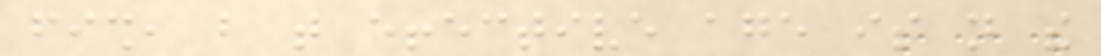fish, but that effective age is not the
